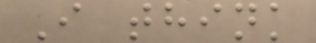I think
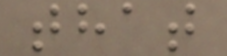that
